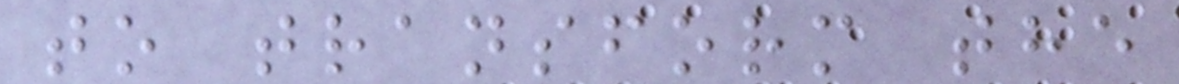to transform the
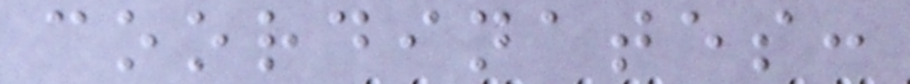coordinates:
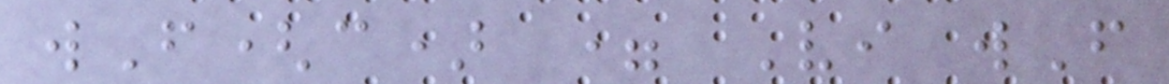wF(c) = Vi wF
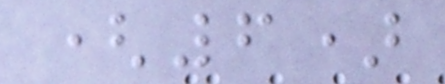(6)
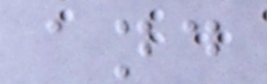and
